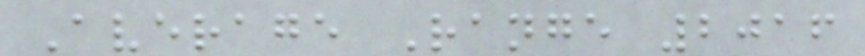Average Range 2016
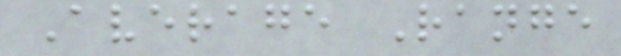Average Range
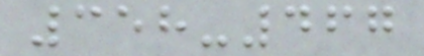358-467
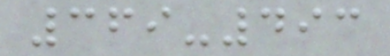369-493
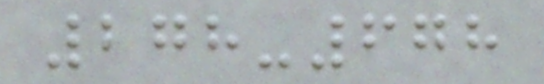278-678
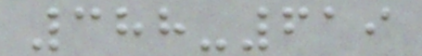388-619
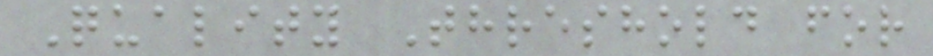Quality Threshold for
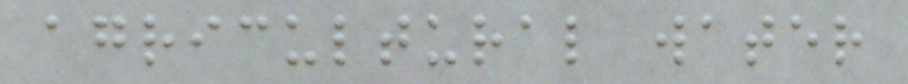agricultural water
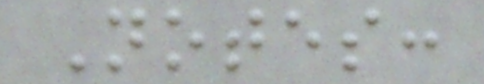Notes:
